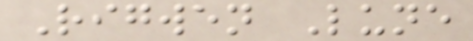Rigwen Lune
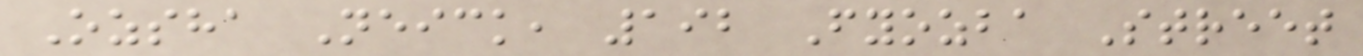Ozsha Neick, 192 Fyozba Street
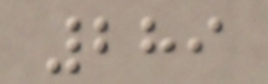289
